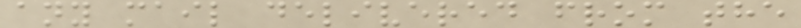any mail delivered from the
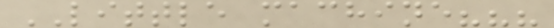LITTLE machine???
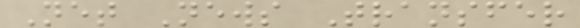Net News Transfer
